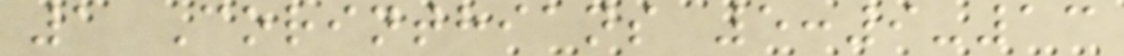1 Corinthians 5:9-13
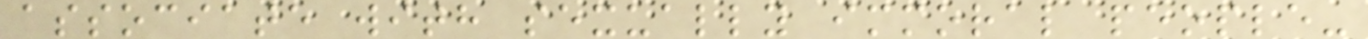associate with sexually immoral people-
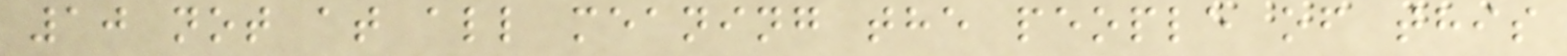10 not at all meaning the people of this
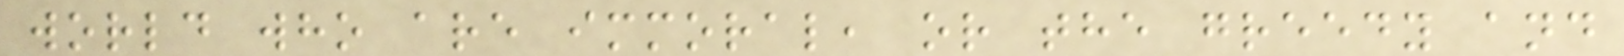world who are immoral, or the greedy and
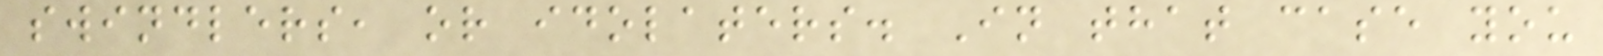swindlers, or idolaters. In that case you
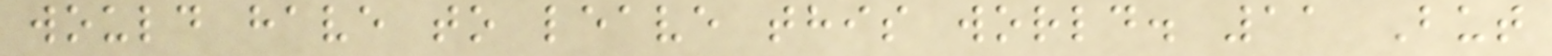would have to leave this world. 11 But
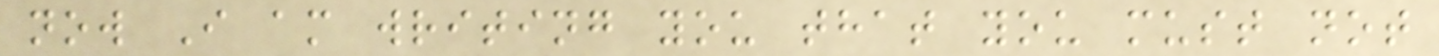now I am writing you that you must not
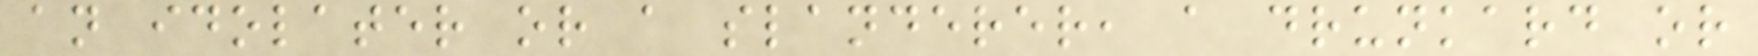an idolater or a slanderer, a drunkard or
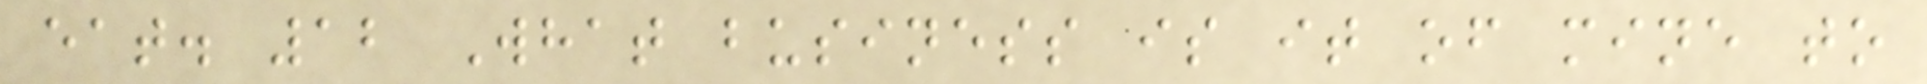eat. 12 What business is it of mine to
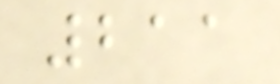211
